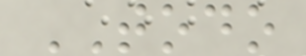TODO
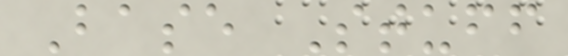Base Stuff
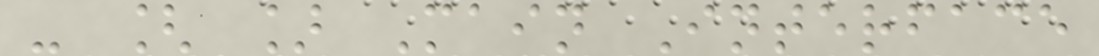- [ ] Main Interface
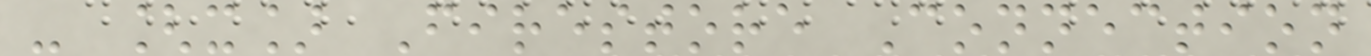- [x] Firestore Connection
